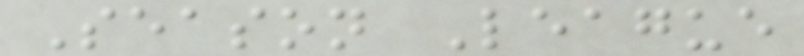Season League
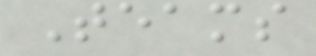Teams
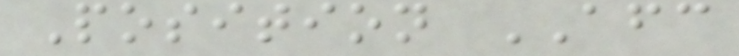Position AFC
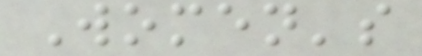Women's
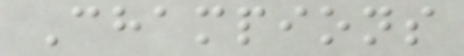Champions
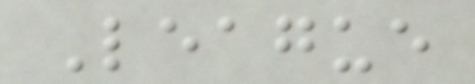League
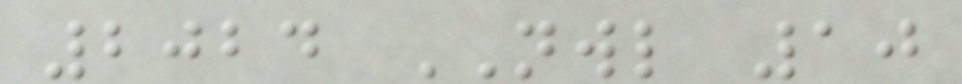2024 NWL 10
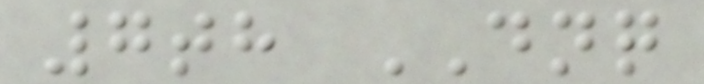7th DNQ
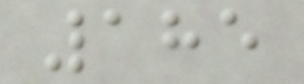185
